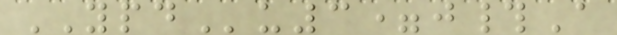YPDu3=j#A
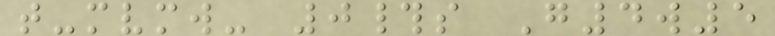t-mvmw- 0#s G4w5
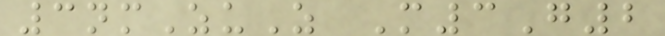3nmZuZ M3G2
